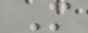M
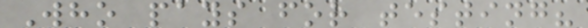Who pays for testing?
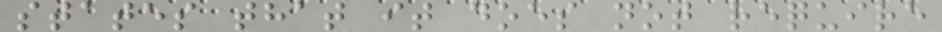states that it does not require
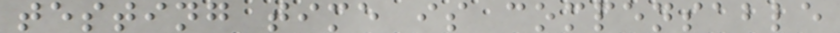testing time is compensable
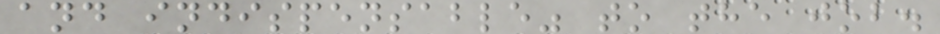and indispensable" to the job.
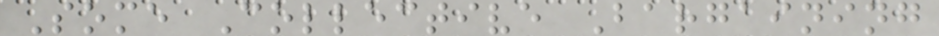Some Collective Bargaining
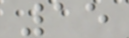15
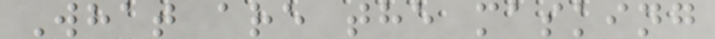What are the masking
